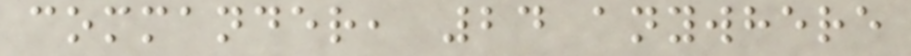commander, 24 anywhere
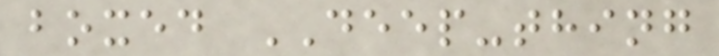boxed DEEP-thing
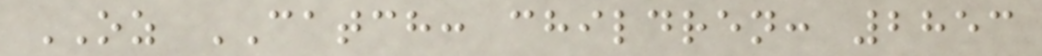OZ CATCH: children: 2853
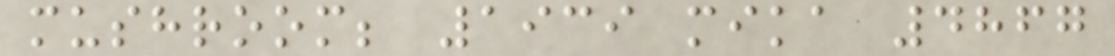mushroom; 1939 mika 4867
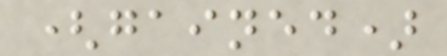(gained)
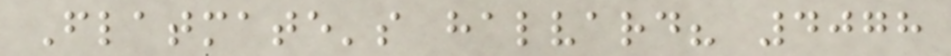Flatmate's halvard? 4078
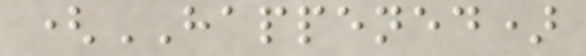(HAPPENED)
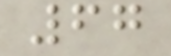67
